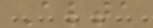Alta
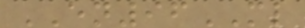EN96ML
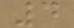4
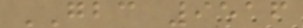GBC 9516
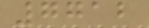7712
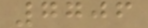7706
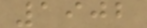1902
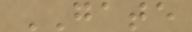GATE
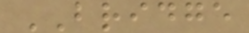BRIDGE
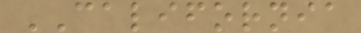CALIFORNIA
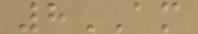8AM
